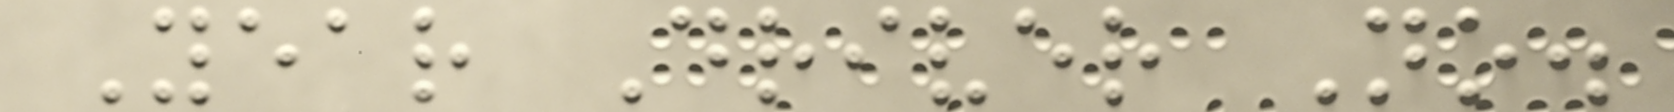Year Driver No.
